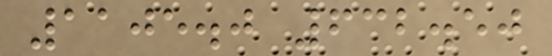1105.0 632.50
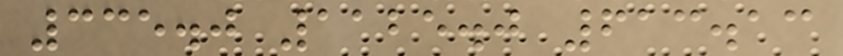335.0 1125.0 613.13
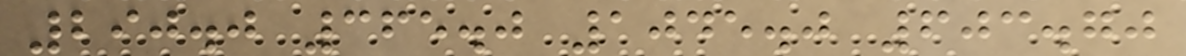290.0 365.0 1045.0 603.70
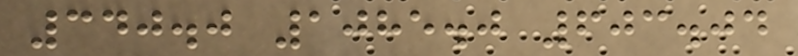340.0 1085.0 603.04
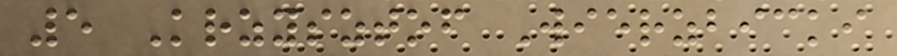5 Krzysztof Wierzbicki
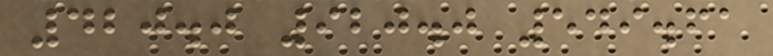420.0 920.0 549.61
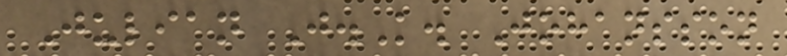Julian J.K. Johansson
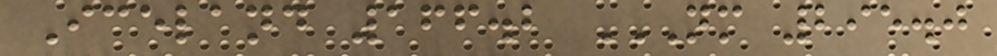Iceland 166.2 NM 295.0
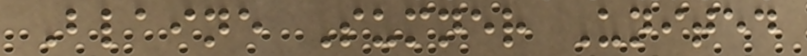Blaine Sumner United
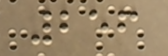256
